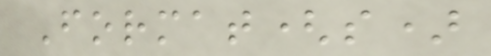Format(s)
